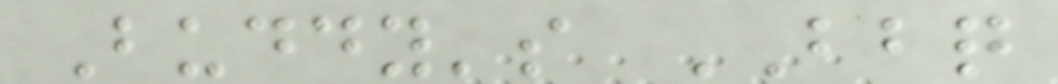Buddy's BBQ
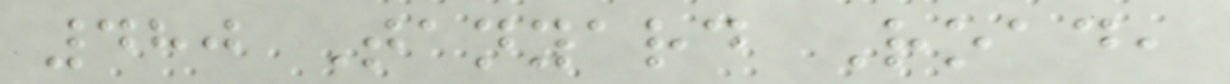480 Tanyard Road,
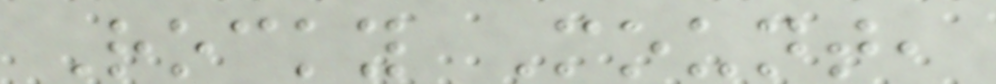Rocky Mount,
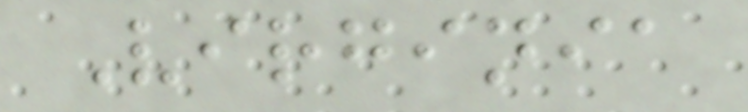Virginia
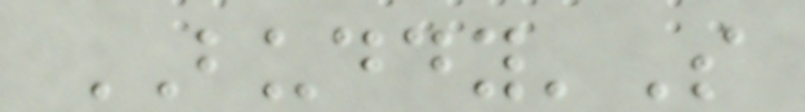BUDDY'S
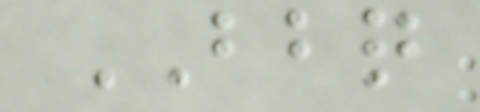BBQ
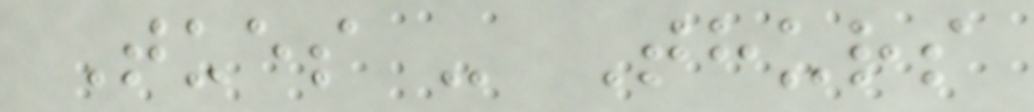Tues - Thurs
